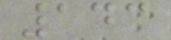143
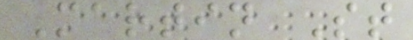Martin St
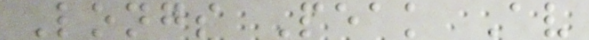Longs Peak Av
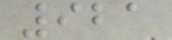921
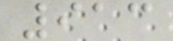913
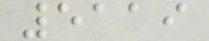5119
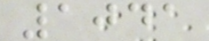1041
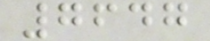7647
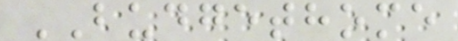BUDGETHOME
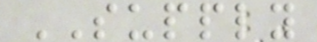SUPPLY
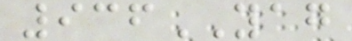936YAG
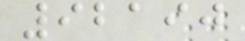92190
